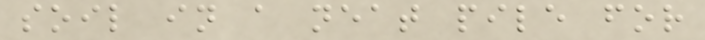soil in a neat pile for
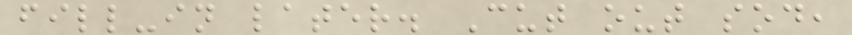fill-in later. Cut out sod,
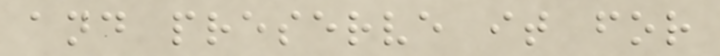and preserve it for
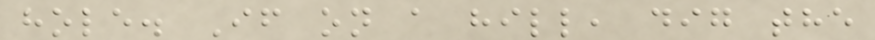hole. If on a hill, dig the
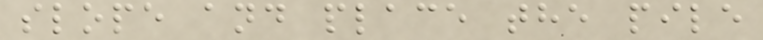slope and place the pile
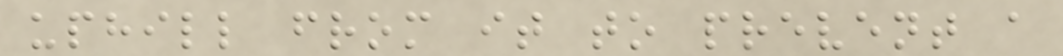uphill from it to prevent a
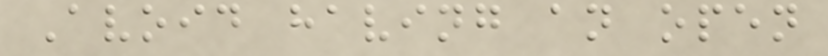Avoid having an open
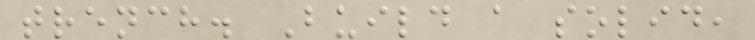trench. Build a solid,
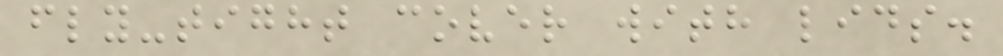fly-tight cover with lids.
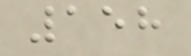158
